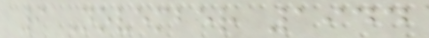9 November 1944
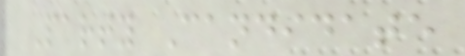Party Candidate
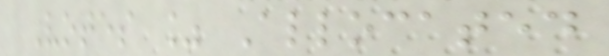Votes % Allocated
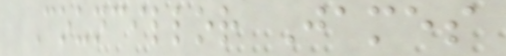Councillor James
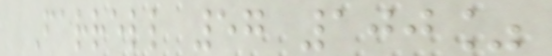Farrell 57 100%
